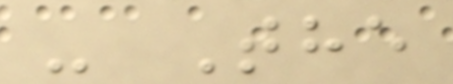- The
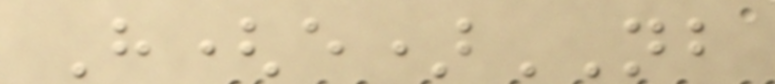H(e)NB
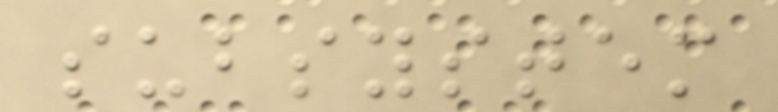subsystem
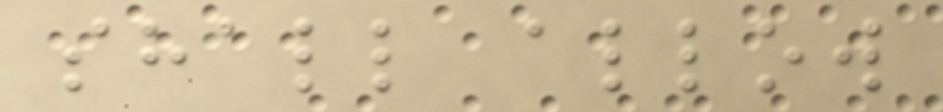shall allow
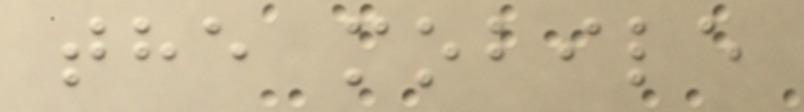the mobile
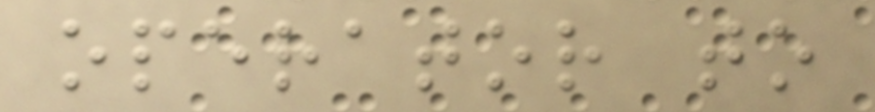operator to
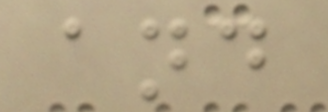and
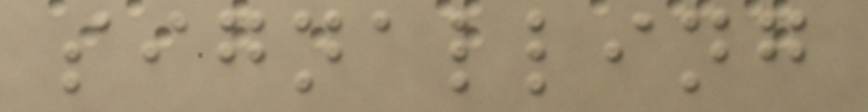signalling
